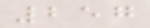257
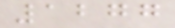1277
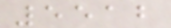5512
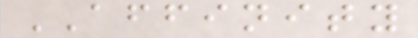AFFINITY
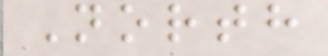North
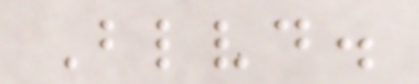Blvd.
